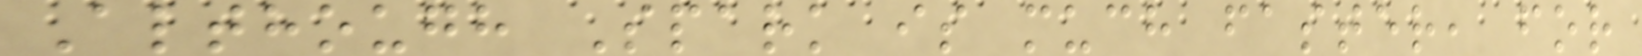Although Spark is much faster, for
